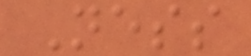Ness
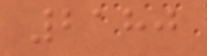2180
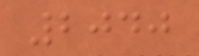2040
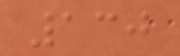130
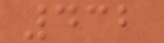432
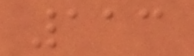113
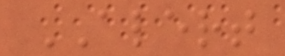ALERT
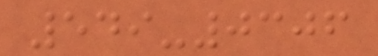549-0306
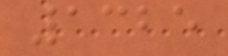1325
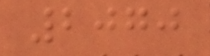2070
